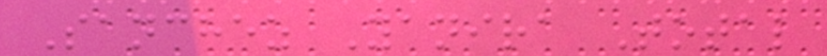Sanchez Yanira Total
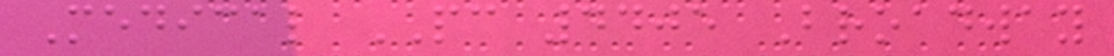Medical PC 4405 Broadway
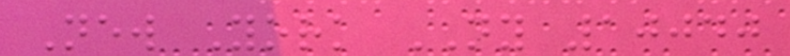New York NY 10040
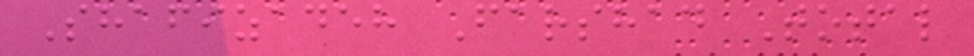Shafizadeh Farshad Total
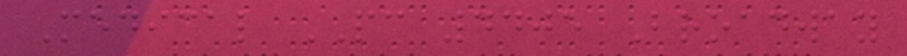Medical PC 4405 Broadway
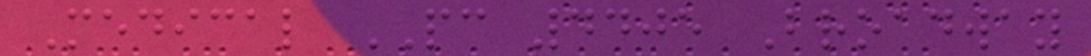Medical PC 4405 Broadway
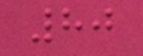80
